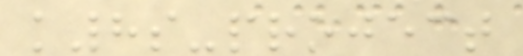k8s-project
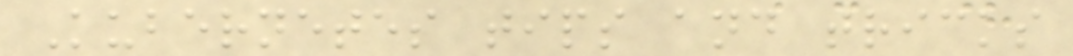Kubernetes tips and tricks
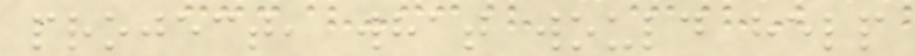project, what would help
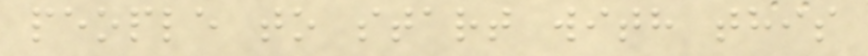people to start with this
